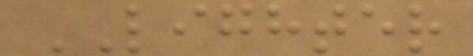LIGHTER
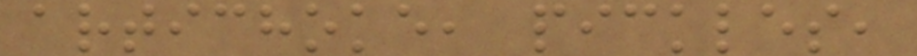artichoke, pickles,
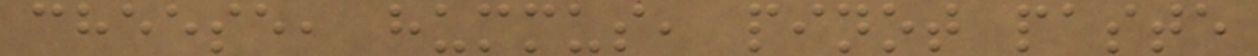cheese, hummus, pinot paste
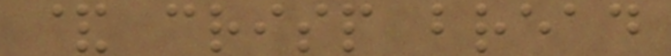& crisp bread
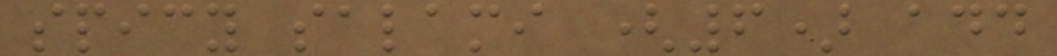spicy salami (6) add
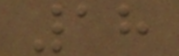18
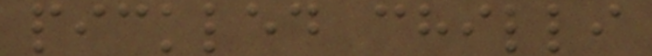pickled chilli
